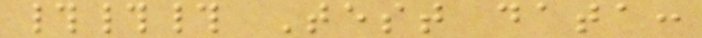### Test data:
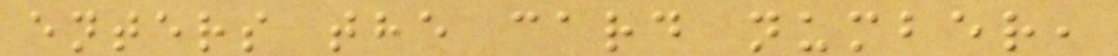enters the card number,
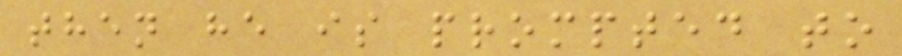then he is prompted to
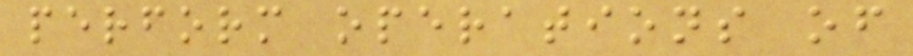perform operations of
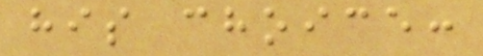his choice:
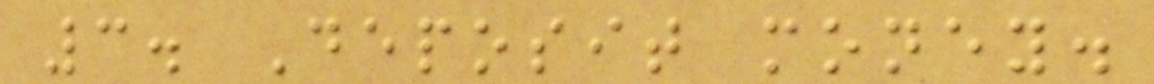3. Deposit money.
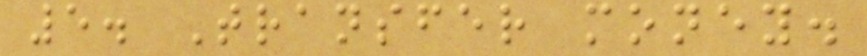5. Transfer money.
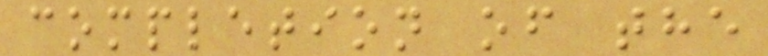completion of the
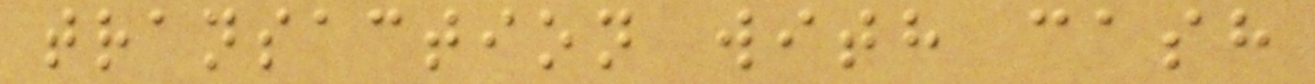transaction with cash
